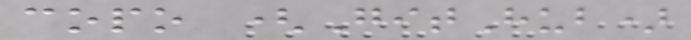copo (GitHub)
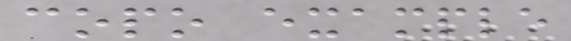copo example
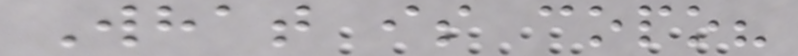What is copo?
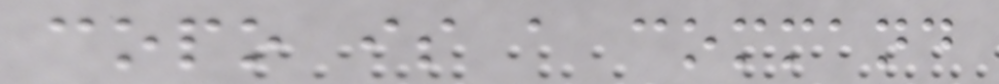copo is a command
